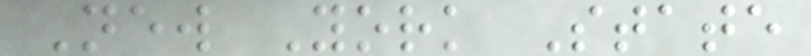New York State
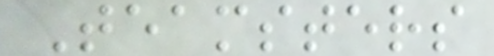Teamsters
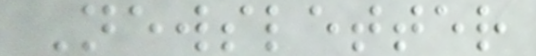Newsletter
